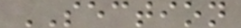SECTION
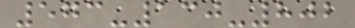573-130-802
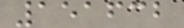151632
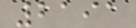2191
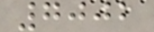7002
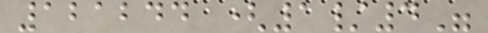121244 (1/4"
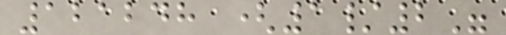121248 (1/2"
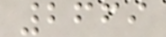2669
